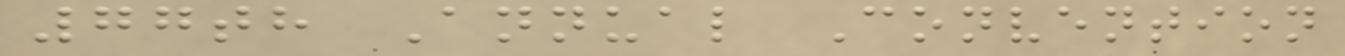77th Annual Convention
